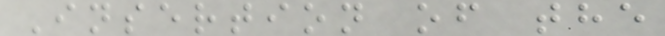Insertion of the
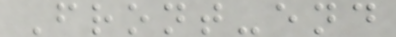Front-end
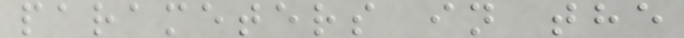parameters in the
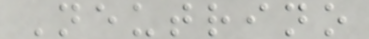Neutrino
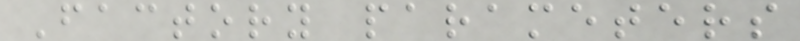Factory parameters
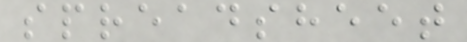spreadsheet
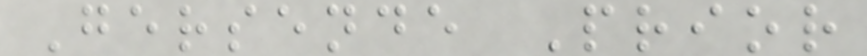Gersende Prior
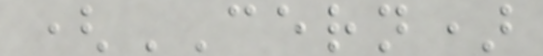(CERN)
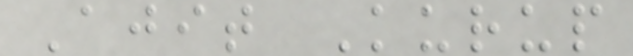Ajit Kurup
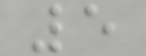5
